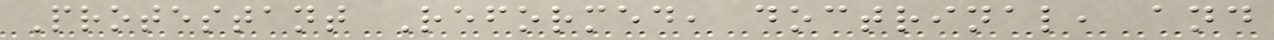Protestant Reformed, doctrinal, and
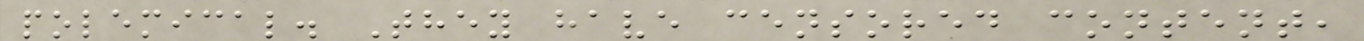polemical. They have censored content,
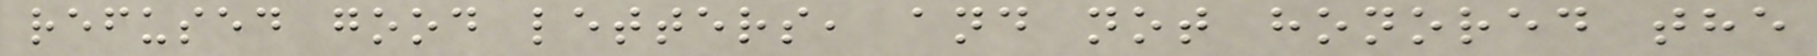refused good letters, and not honored the
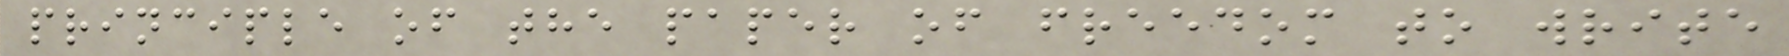principle of the paper of freedom to write
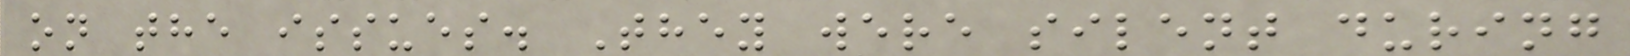on the issues. They were silent during
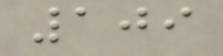109
